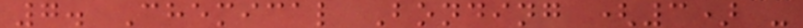7. Chemical Bonding (3) -
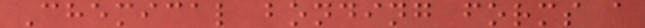Chemical bonding forms a
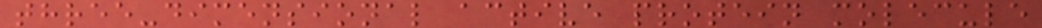three-dimensional active protein molecule
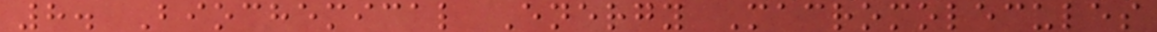8. Biochemical Energy Macromolecules
